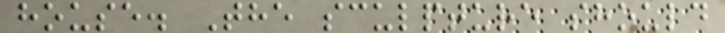house. The sculpture should
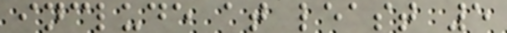include at least 5
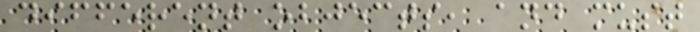different objects, and must
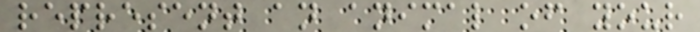represent an animal of your
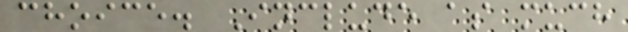choice. Include as much
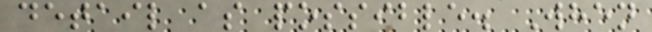detail as possible. When
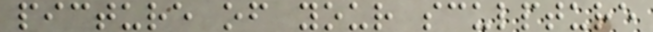picture of your sculpture
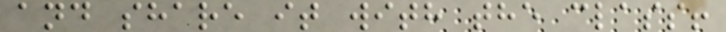and share it with the class!
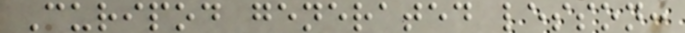Curipod generated lesson:
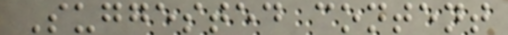Suggested content
